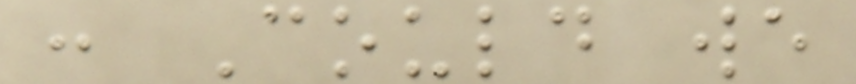: Could we
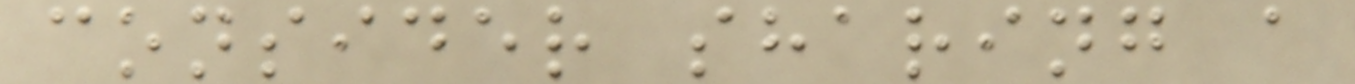consider sharing a
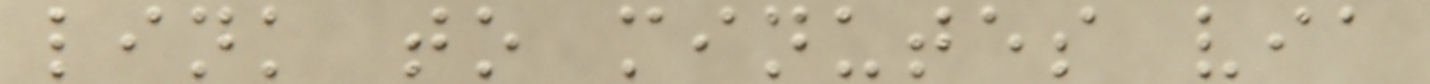link to minutes via
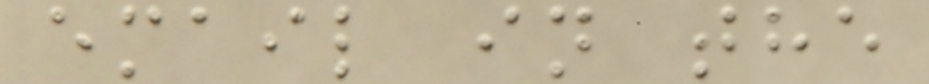email in the
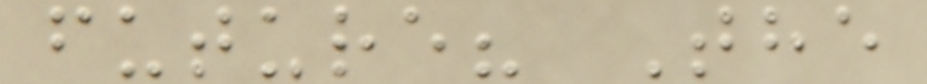future? The
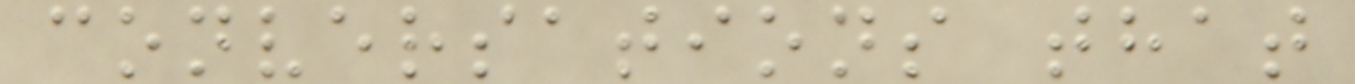conversations that
